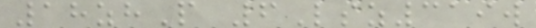18zhP 6Lsz319w
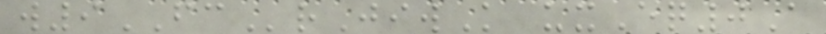w9FCrJiwK uxEq0A
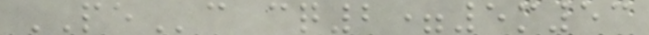PEc cq2=5m53
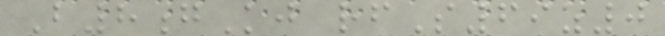B8gKj rfS69z0
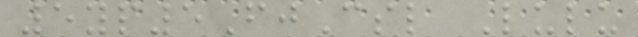5yp5FjCsl Lulu
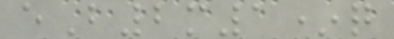eB2m1*q
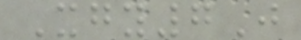Xgy7J
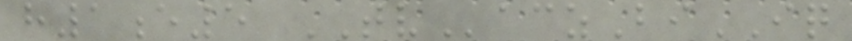h1e5 TVaczBiIQ
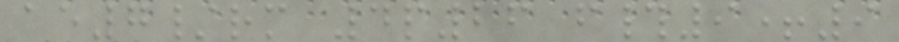ae7/rm 4p26 f#9+9
